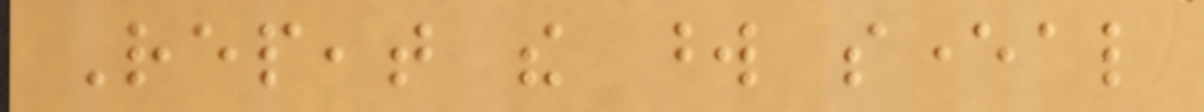Repeat the word several
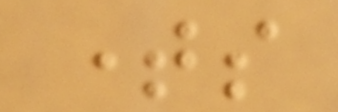times
